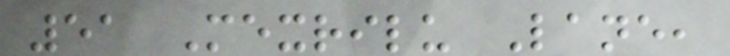51 Mexrilu Lane,
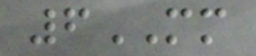6MM
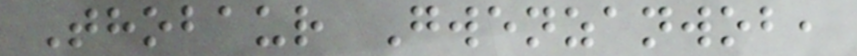Thobaur Gwenzanwob,
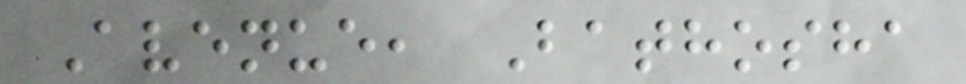Avenue, Bathosha
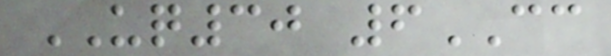UQ30 6CC
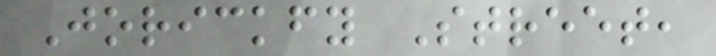Jorickfy Street,
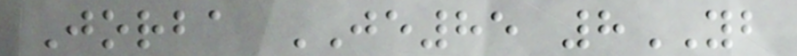Jorba JE85 8YB
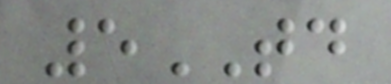5TD
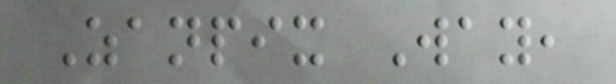Zanpix Way,
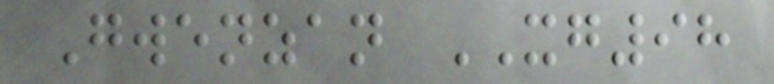Gwenzan XG98
